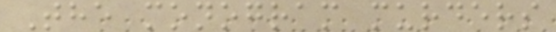The monogram murders
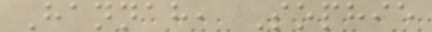Hannah, Sophie
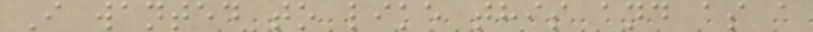I wanted to like this and as a
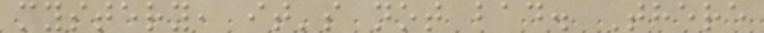mystery, it's not bad. There
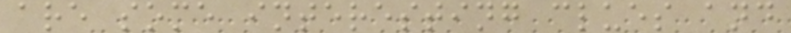are some interesting clues and
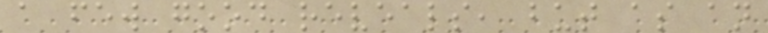a few good reveals, but as an
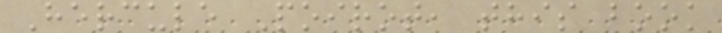Hercule Poirot, this book
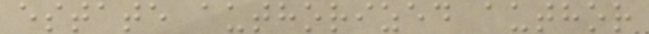estate authorized author
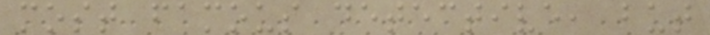most famous detective, but
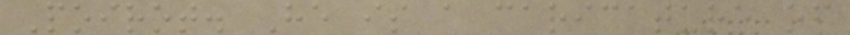Poirot. He is a caricature of
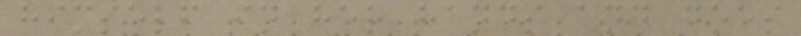himself in her hands and does
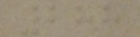288
